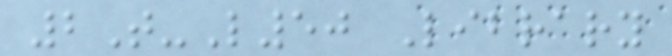2T-L50 Library
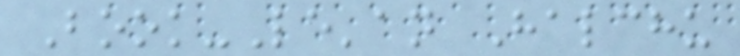Book-Le'an Halchu
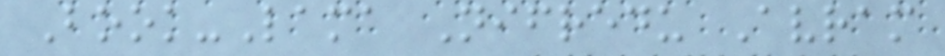Book-Lama Nifredu Avram
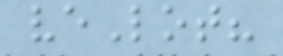veLot?
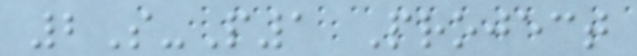2S-P1 Project
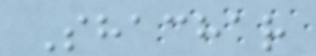Shachar
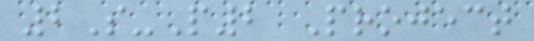2S-P2 Project
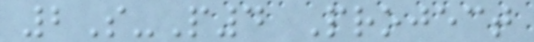2S-P4 Project
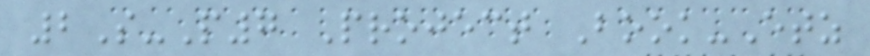2S-P7 Project Book-Etz
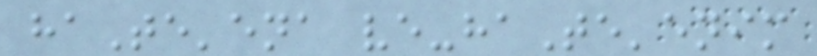haTe'ena ve-haTe'enim
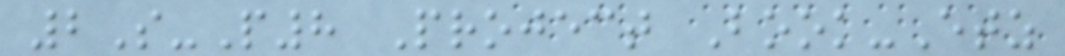2S-P8 Project Book-Etz
